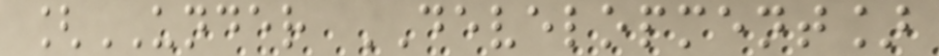[UNDER DEVELOPMENT]
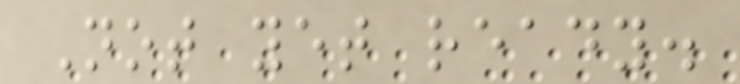Not yet ready.
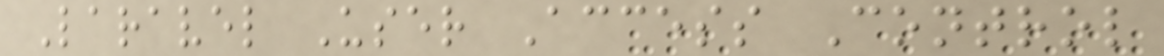Laravel User Access Control
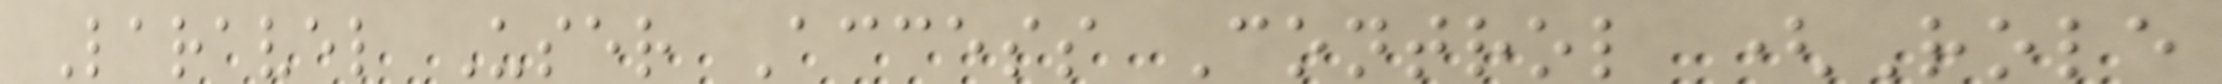Laravel User Access Control (Role
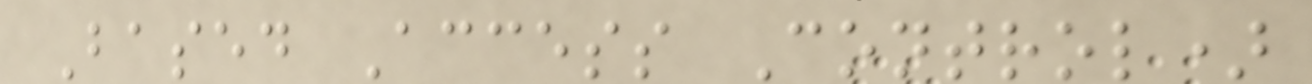Based Access Control)
